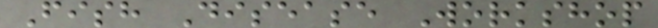Fish Disease Workshop
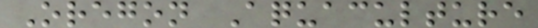Oregon Aquaculture
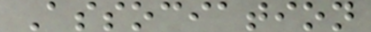Association
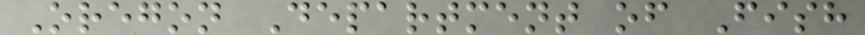Oregon Department of Fish
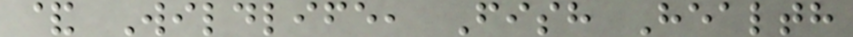& Wildlife, Fish Health
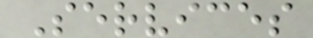Services
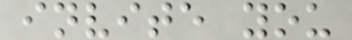invite you
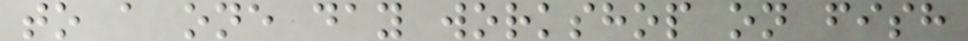to a one day workshop on fish
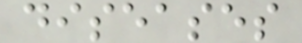diseases
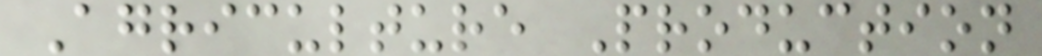Agriculture Production
